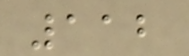112
